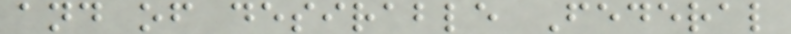and of desirable Federal
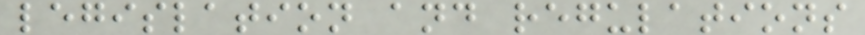legislation and regulations
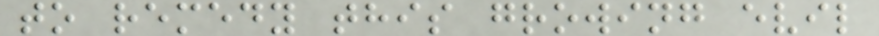to remedy this growing evil
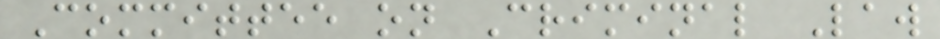Committee on Criminal Law
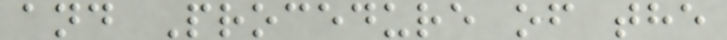and Procedure of the
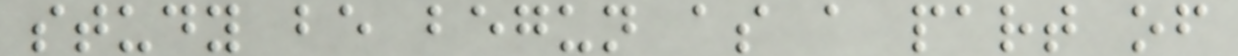study be begun as a part of
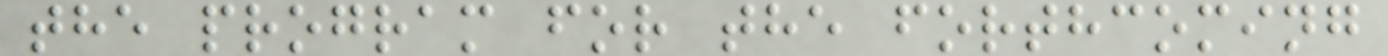the program for the forthcoming
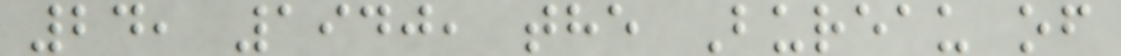24, 1940, the Bureau of
